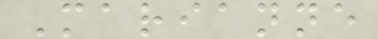Marianne
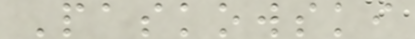Paskowski
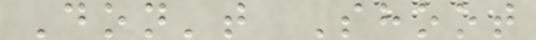Don't Shoot
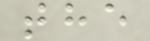the
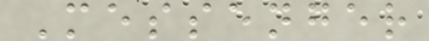Messenger
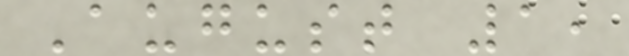August 1,
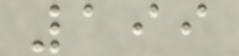199
